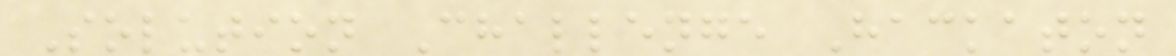Solution Challenge Hackaton
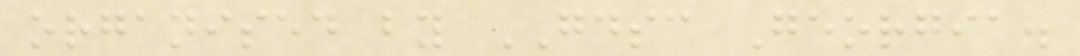organised by GDSC Georgia.
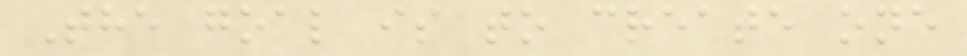The goal is to create one
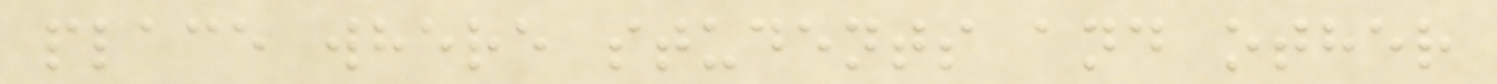place where students and other
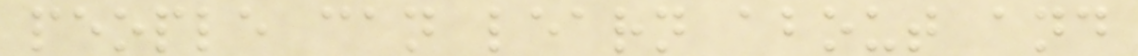people can learn about and
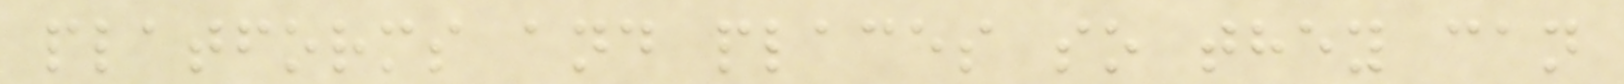platforms and places so they can
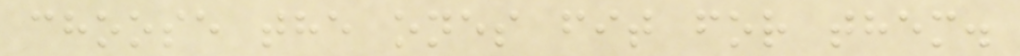choose the ones fit for them.
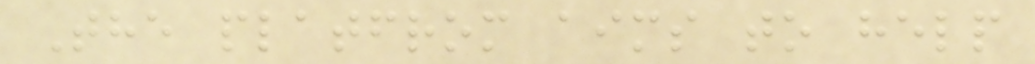The platfrom aims to help
